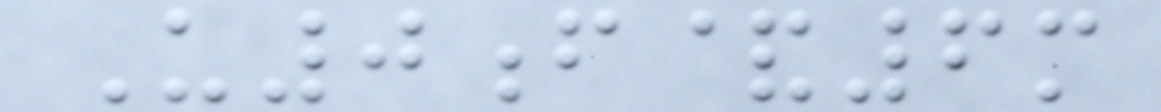U0f&6m
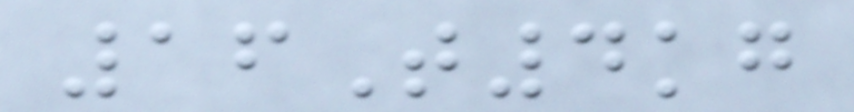16T4kg
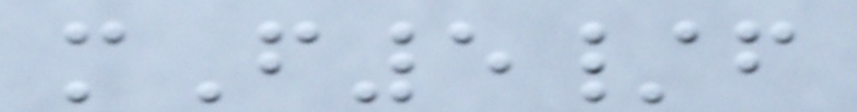mF5/f
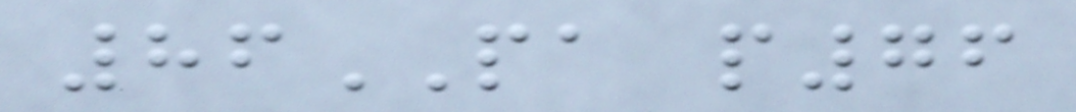86PA p76
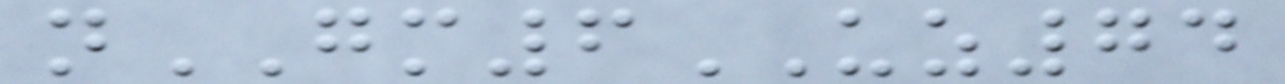nGM6UZ74
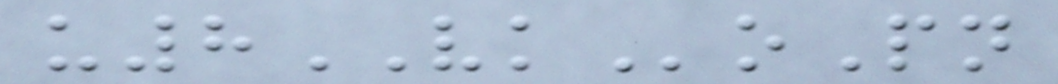u8VKoPn
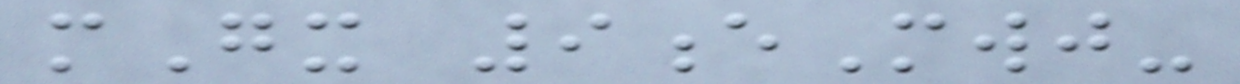mGx 9eMwj-
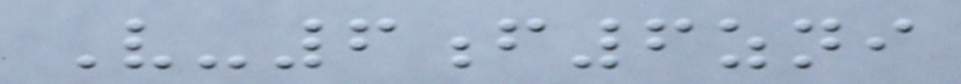V-6f6zni
